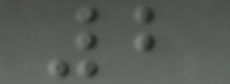2
